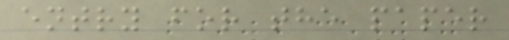entry for the paper
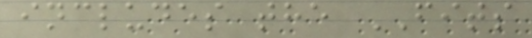includes the FITS
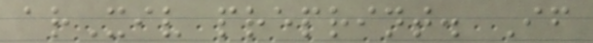arXiv preprint. If
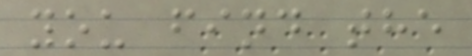you find the
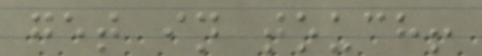get in touch!
